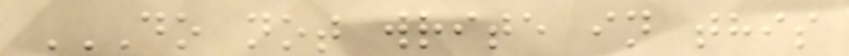DO NOT WRITE IN THIS
